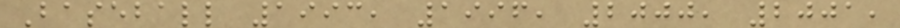Baseball 1993, 1996, 2000, 2001,
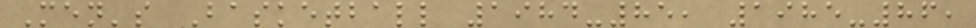Men's Basketball 1984-85, 1985-86,
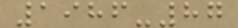1986-87
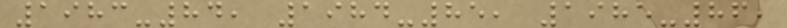1983-84, 1984-85, 1985-86,
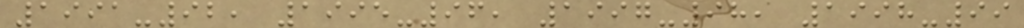1991-92, 1995-96, 1997-98, 1998-99
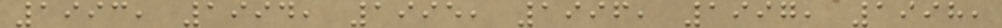1993, 1994, 1995, 1996, 1997, 1998,
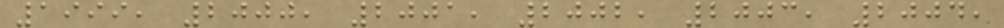1999, 2000, 2001, 2002, 2003, 2004,
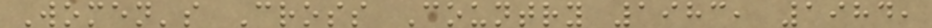Women's Cross Country 1983, 1984,
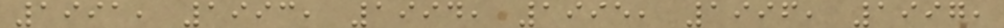1991, 1993, 1994, 1995, 1996, 1997,
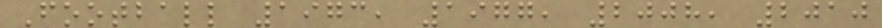Football 1973, 1977, 2008, 2010
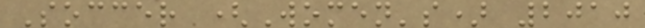Soccer (Women's) 2010
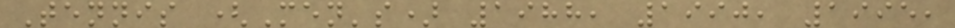Tennis (Men's) 1988, 1990, 1995,
